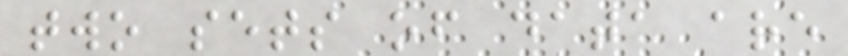two sets of data are
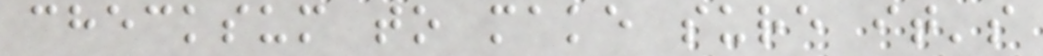checksum to make sure it's
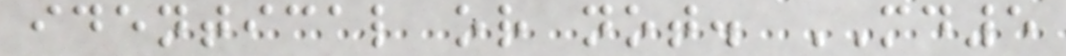identical or not. MD5
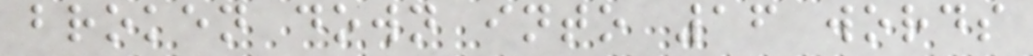broken down into 16 words
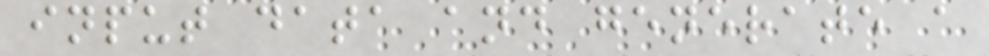input data and generate a
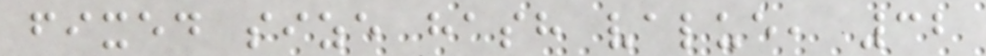fixed size hash value, 32
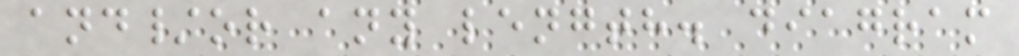and/or any length. diagram
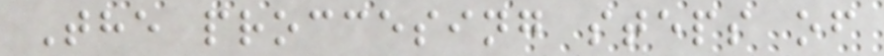The proccesing steps of
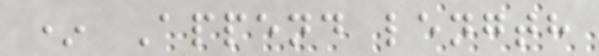* Append length
